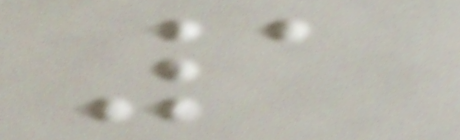1
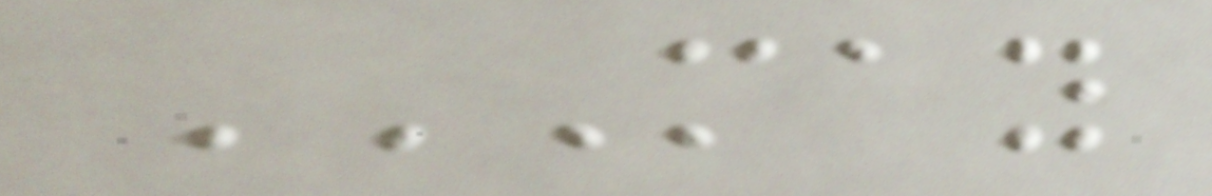MAY
